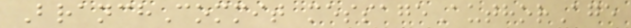BranchCommit messageAuthorAge
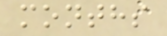months
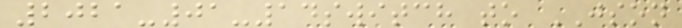2021-01-14switch to JSON
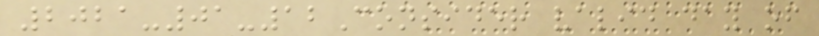2021-01-12Consider valid day of
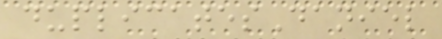duplicatesDaniel
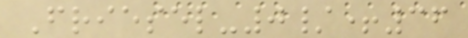Friesel-0/+36
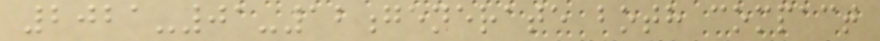2021-01-12generate both compact
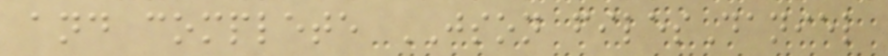and complete JSON filesDaniel
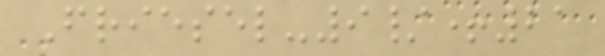Friesel-9/+21
